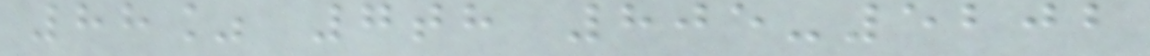88% 7th 805-5202
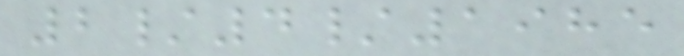2/4/1985
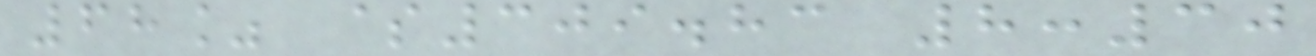68% $309.83 8:30
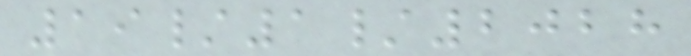19/1/2028
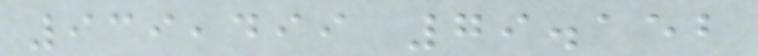939,499 79.152
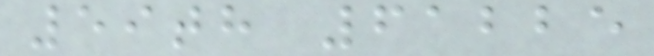59th 61225
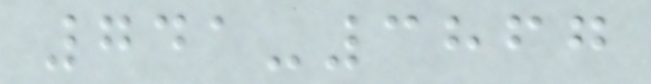741-3867
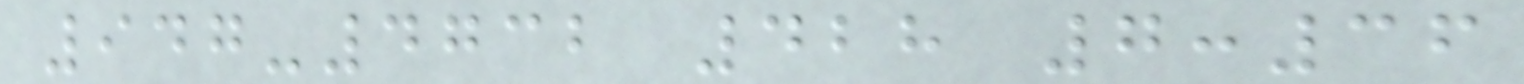947-4732 428 7:36
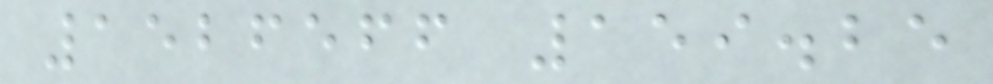1526566 159.25
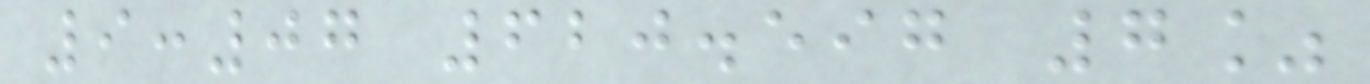9:07 620.597 7%
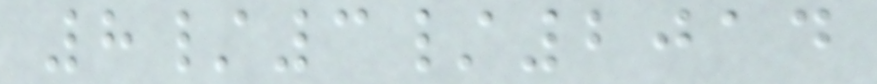8/3/2014
